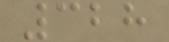328
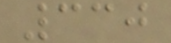330
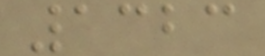1323
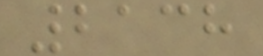2138
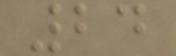24
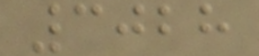3028
